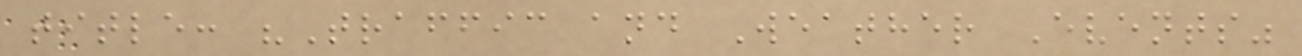title: "Traffic and Weather Events"
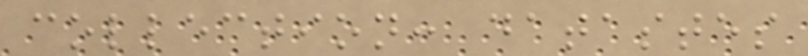collection: datastes
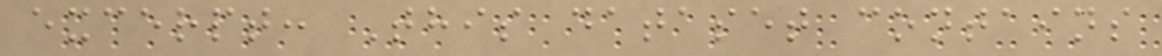excerpt: This dataset contains
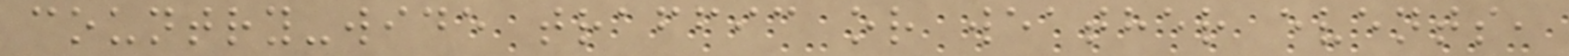country-wide traffic or weather events,
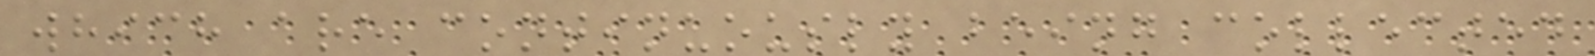which are continuously being collected
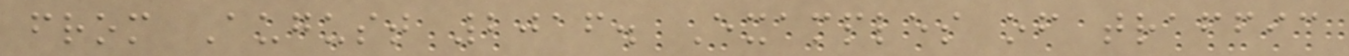from August 2016. Examples of traffic
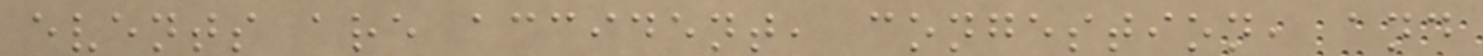events are accident, congestion, and
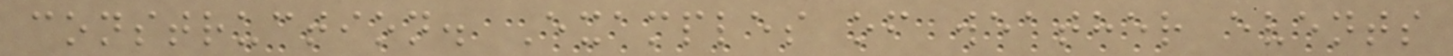construction. Examples of weather events
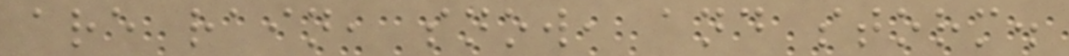are rain, snow, and storm.
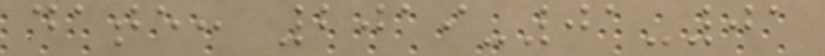date: 2019-01-01
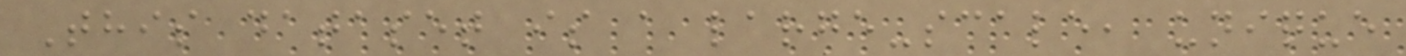This dataset is a large-scale, unique
